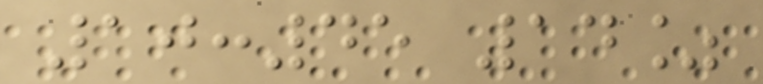10:45 14%
